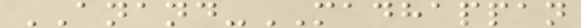ANAND-MADHAPPAN
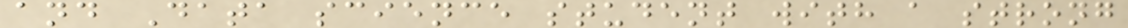and Data science student with a strong
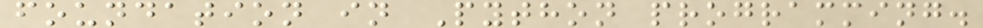foundation in Python programming.
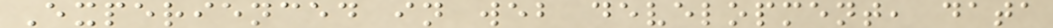Experienced in web development, data
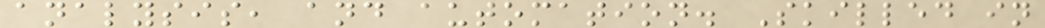analysis, and automation. Skilled in
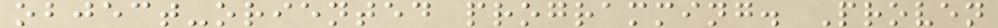object-oriented programming. Proven
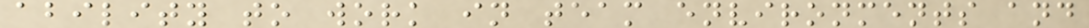ability to work in team environments and
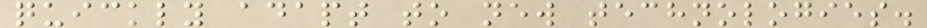quickly adapt to new technologies.
